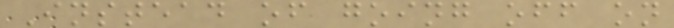Instead of going off on
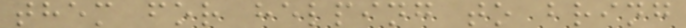them for helping to bring
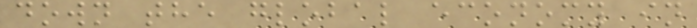down the global economy in
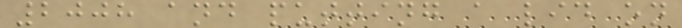2008 and putting a lid on
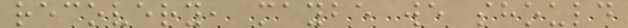recovery, maybe we should
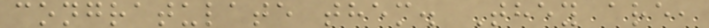congratulate them. They are,
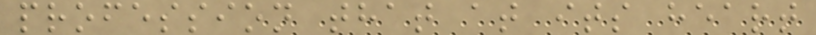profession that at its heart
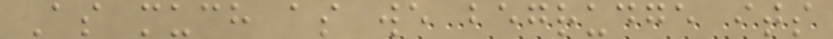As much as we begrudge its
